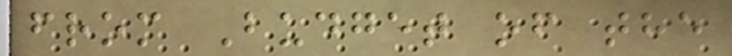from Budget of the
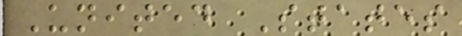United States
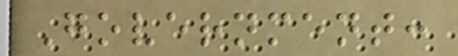Government:
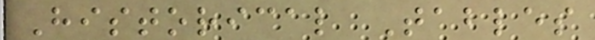Historical Tables
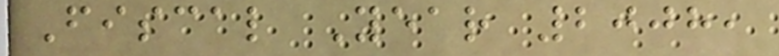Fiscal Year 2008,
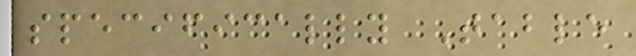specifically Table
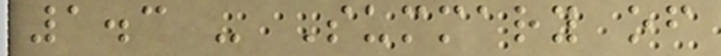1.3 - Summary of
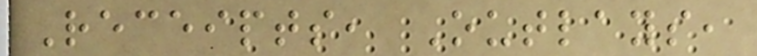Receipts, Outlays,
